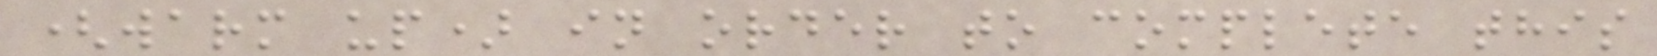(warm up) in order to complete this
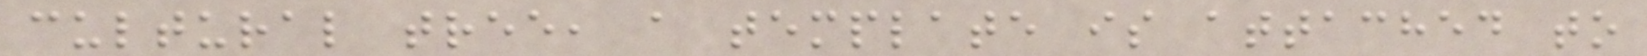cultural tree, a template is attached to
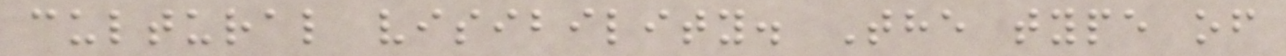cultural visibility. The type of
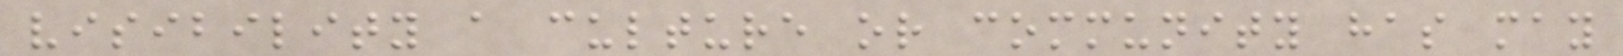visibility a culture or community has may
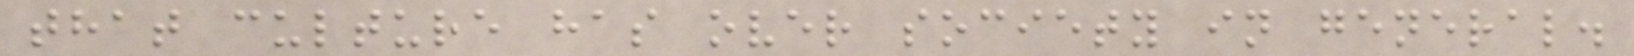that culture has over society in general.
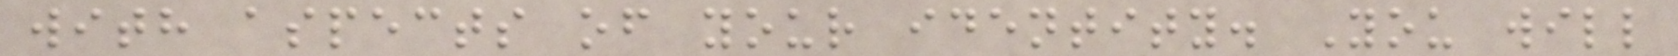with aspects of your identity. You will
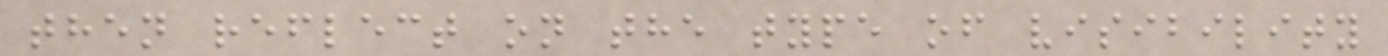then reflect on the type of visibility
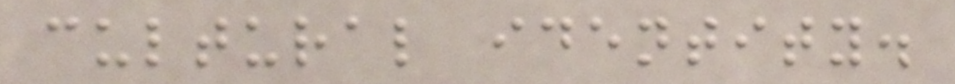cultural identity.
